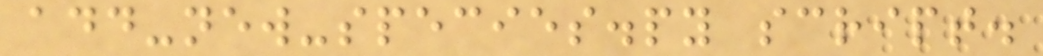add-new-species.py script.
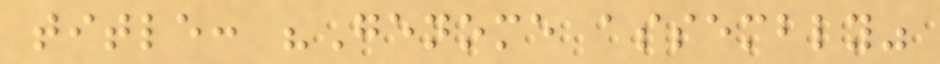title: "Genome assembly"
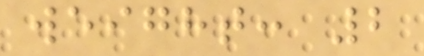weight: 2
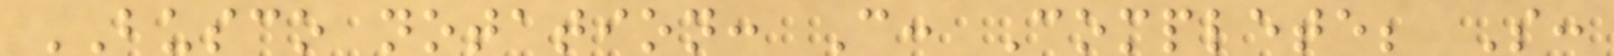BUSCO notation: C: Complete; S:
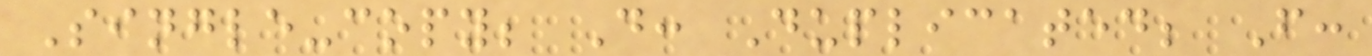Single-copy; D: Duplicated; F:
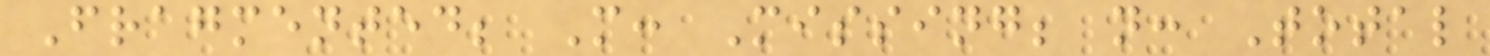Fragmented; M: Missing; n: Total
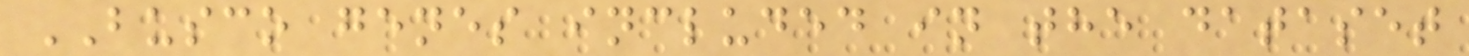BUSCO genes included in the dataset
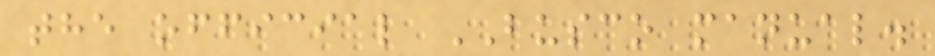the official BUSCO manual.
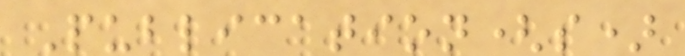Publication(s)
